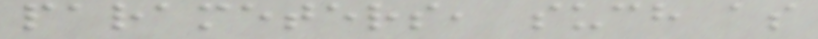parameters, such as
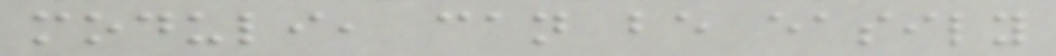moduli, can be easily
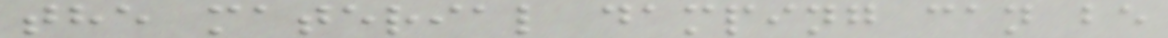the material damping can be
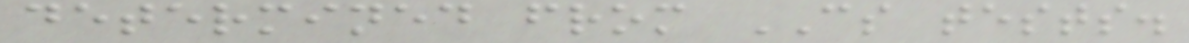determined from CS tests.
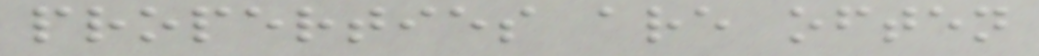properties are often
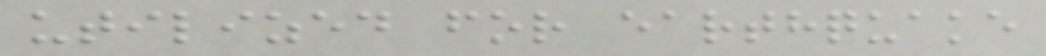utilized for earthquake
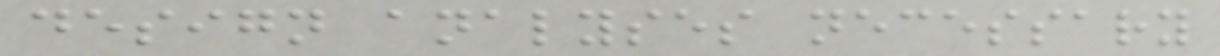design analyses necessary
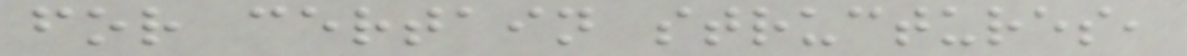for certain structures,
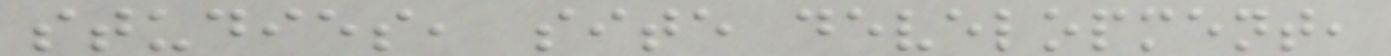studies, site development,
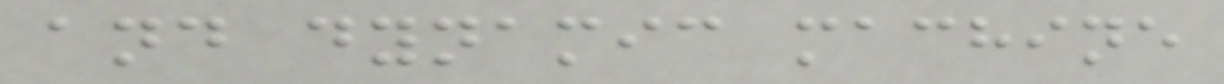and dynamic machine
